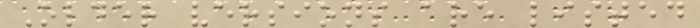Older versions are listed
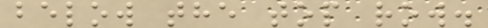below the top row.
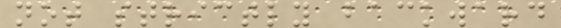not strictly backward
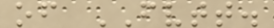of FVTT.
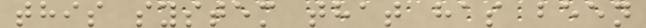this system that has been
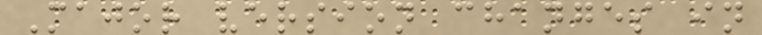Major version changes in
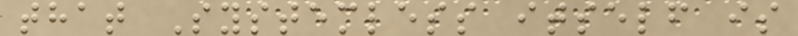that Systemless itself is
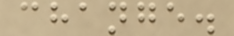change.
